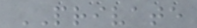PRIVATE
